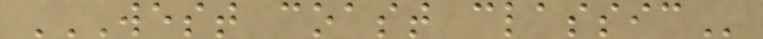WEST COAST CLASSIC
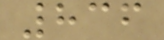836
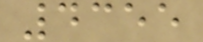4355
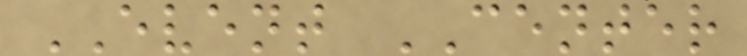EVENT CENTER
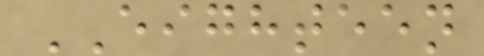EIGHTEEN
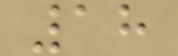18
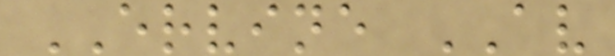ERVINE AV
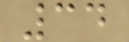34
